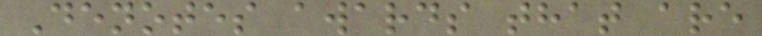Denotes awards that are
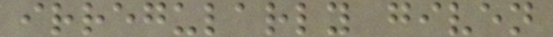irregularly given
